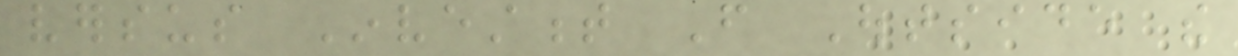versus Investment From Outside the
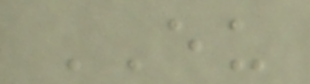EU
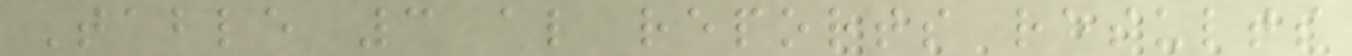Table 3 also reports results
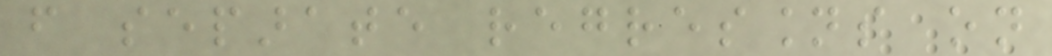from separate regressions on
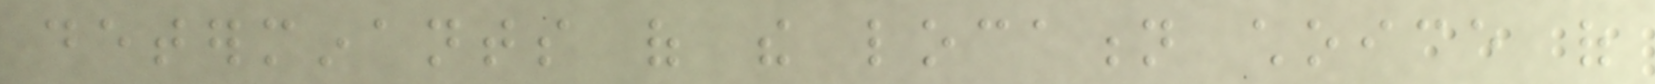determinants of the location choice of
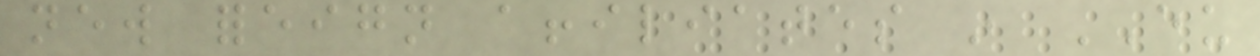new foreign affiliates in EU
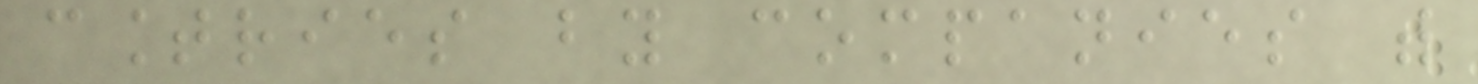countries by companies with
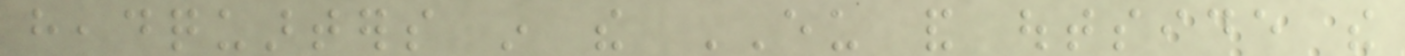headquarters in the EU and outside the
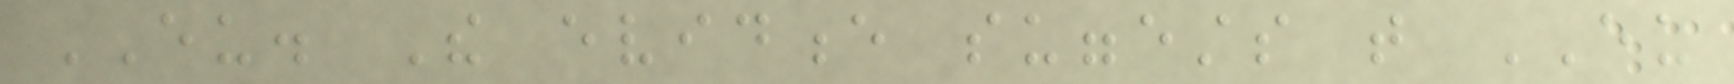EU. The evidence suggests that EU
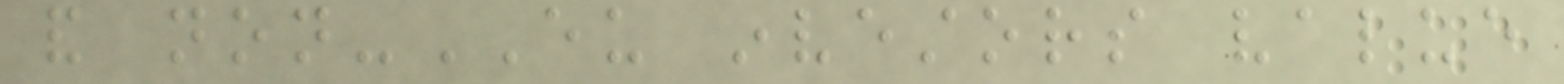and non-EU investors value
